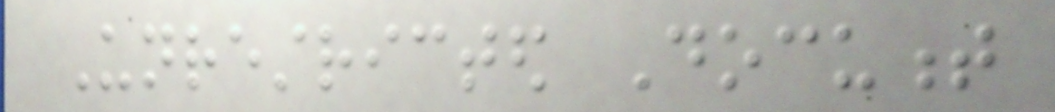Unrestricted Document
